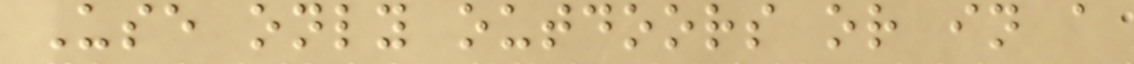Use only outdoors or in a
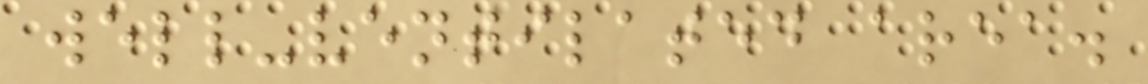well-ventilated area.
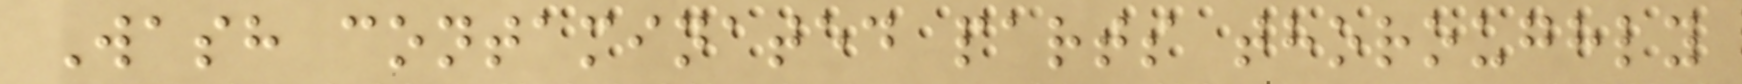Wash contaminated parts thoroughly
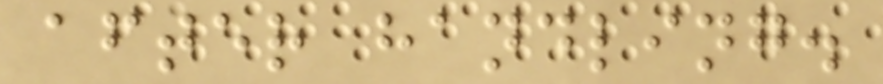after handling.
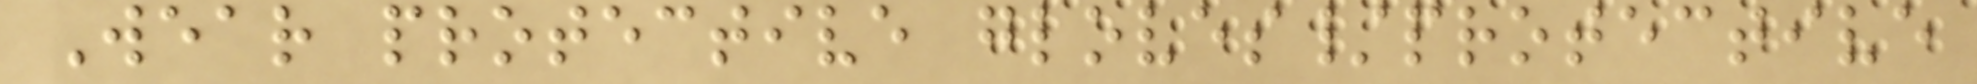Wear protective gloves/protective
